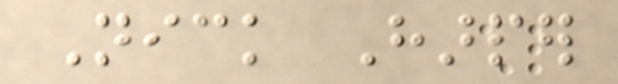Nick Harper
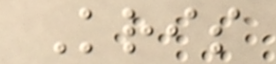Kris
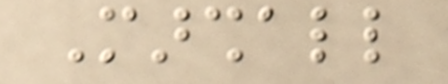Marshall
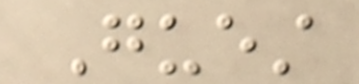Guest
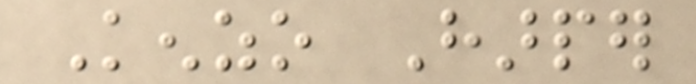Kenzo Harper
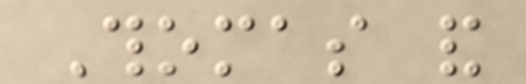Thomas and
